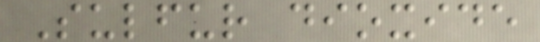Sulfur dioxide
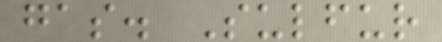gas. Sulfur
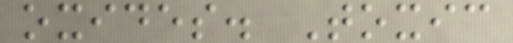oxides. Toxic
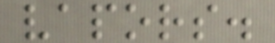vapors.
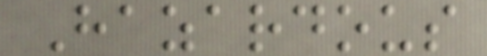Hazardous
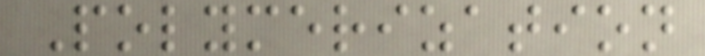Polymerization
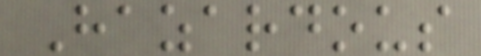Hazardous
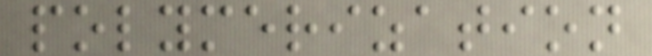polymerization
